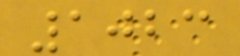1023
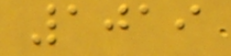1019
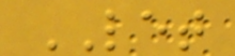LET
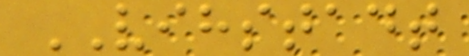VIHSTADT
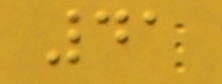41
